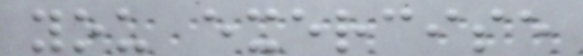you exercise
